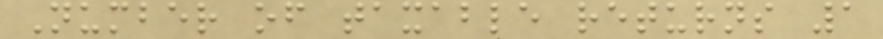Number of taxable returns 1
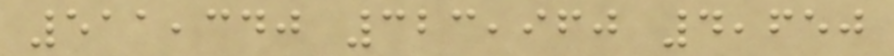511,340 323,960 4,650
